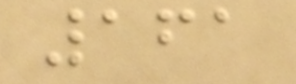161
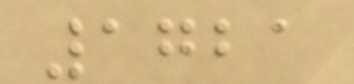1721
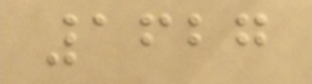1627
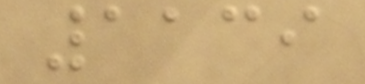1139
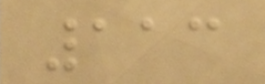113
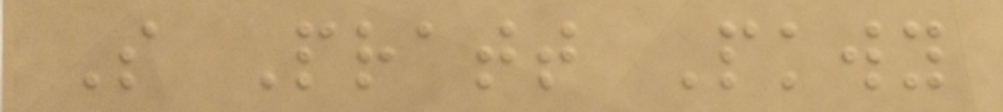S Pratt Pkwy
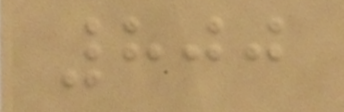800
